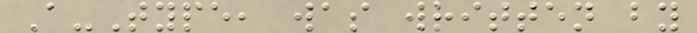A-Type, was written by
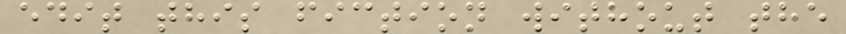edit this fiction without the
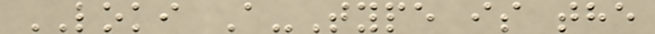LOKI A-Type is the
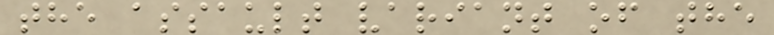the assault variant of the
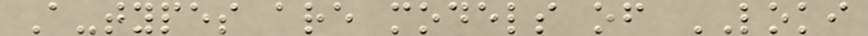A-types are models of LOKI
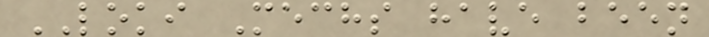LOKI Mechs have been
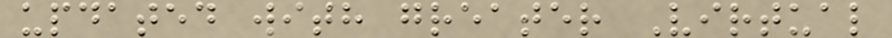updated with greater Virtual
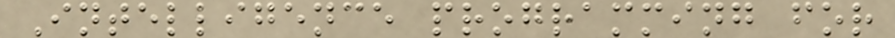Intelligence programming for
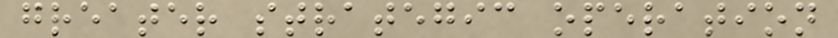greater strategic operation
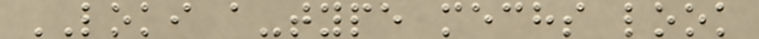LOKI a-type mechs look
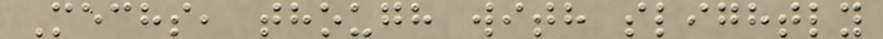Mechs, though with slightly
